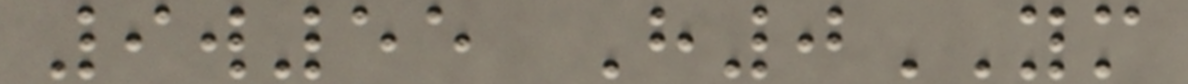9w55 H0YM
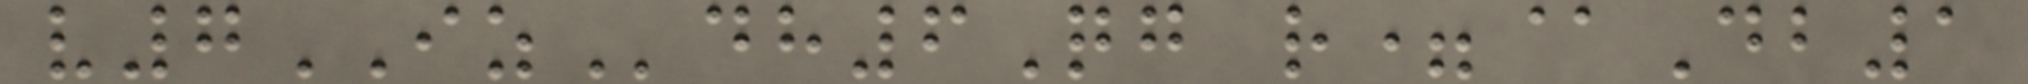v7IZdh6Qg r=@Db1
